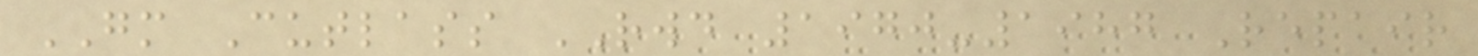GM Cutlass RWD 1970-1987 Repair
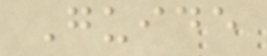Guide
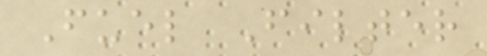Fuel Filter
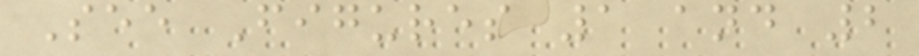See Figures 1 and 2
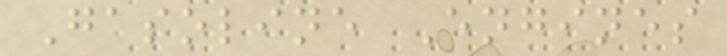Gasoline Engines
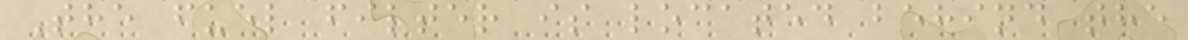The fuel filter is located behind the
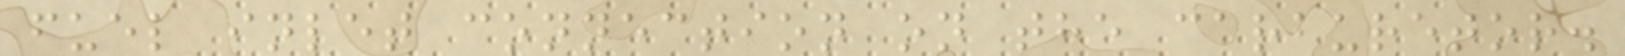fuel inlet connection on the carburetor.
